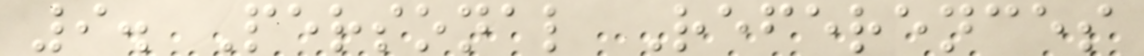9. Personal References
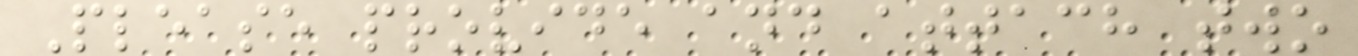Please provide and attach two
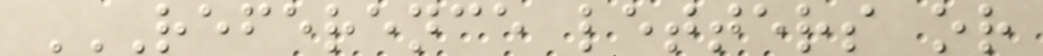REFERENCE LETTERS OR
